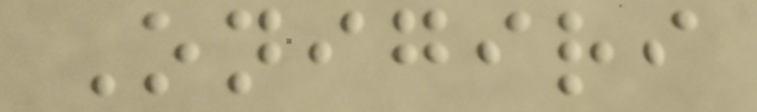Onigiri
